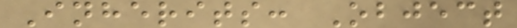Inherits: Object
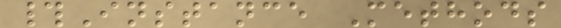#Instance Methods
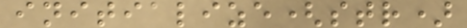initialize(str)
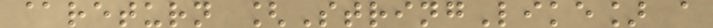@return [StringLike] a
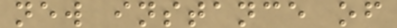new instance of
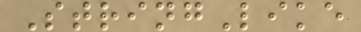StringLike
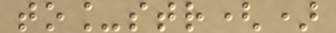to_str()
